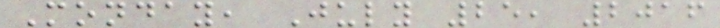Monday, July 25, 2016
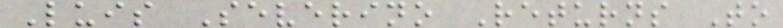Luis Severino Returns To
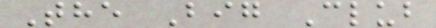The Big Club
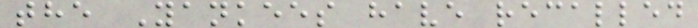the Yankees have recalled
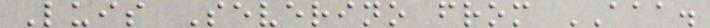Luis Severino from AAA.
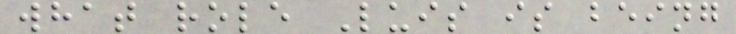what role Luis is being
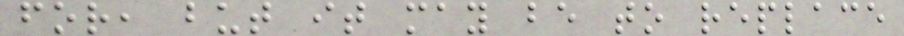for, but it may be to replace
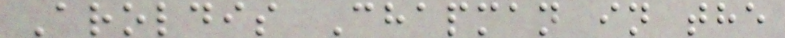Aroldis Chapman in the
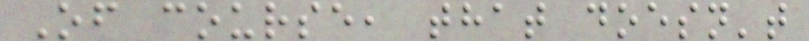Of course, that doesn't
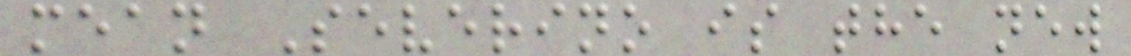mean Severino is the new
